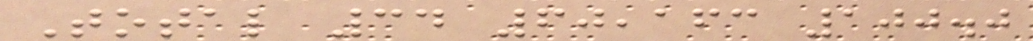Total 34 60,163 100.0
